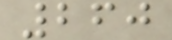260
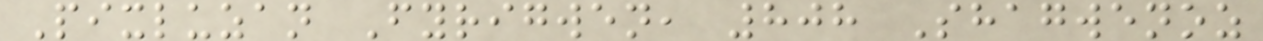Pixluzan Fyrigwen, 808 Shagwenoz
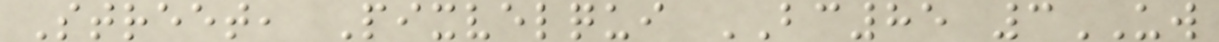Street, Pixvelqui BC85 3UW
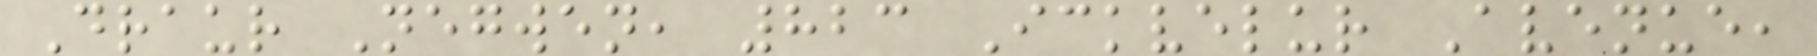Draur Negwen, 823 Ickvelur Avenue,
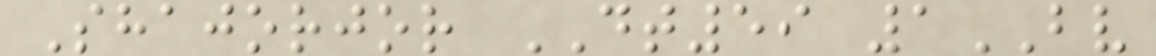Shajorjor DT59 1BV
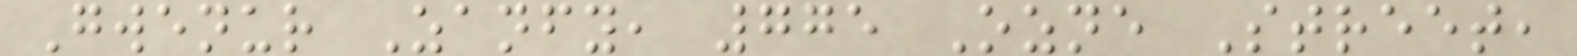Gwenur Zanfy, 775 Ozne Street,
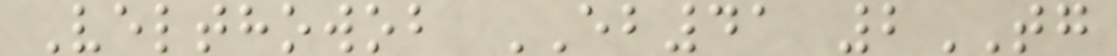Velthowob EB41 2TG
